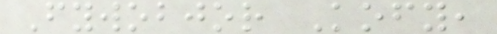Fywobjor Kofy,
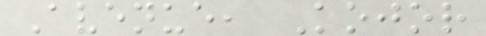Avenue, Kojor
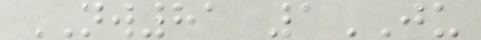NW81 1JU
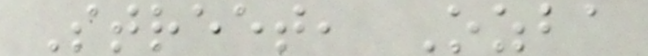Street, Ozba
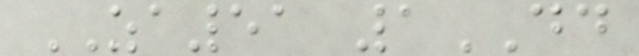ZA51 1DD
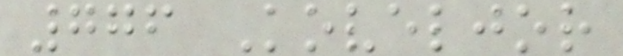776 Koveljor
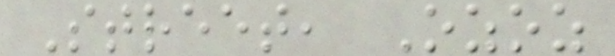Street, Ozoz
